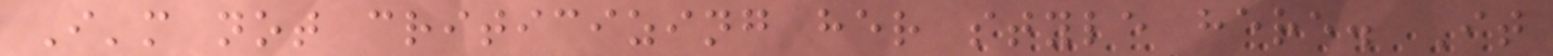I'm not criticizing her style here. It
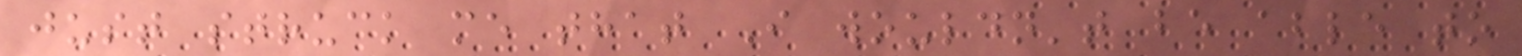just struck me that I wouldn't be able to
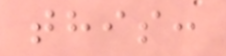this:
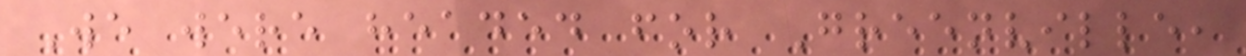We were headed for Greenville,
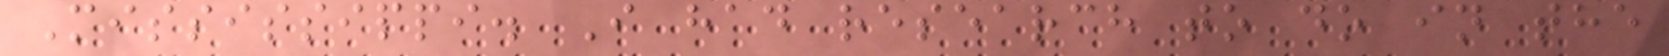Mississippi. I had research to do in the
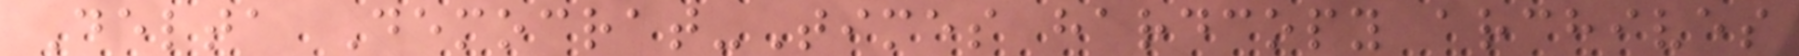Delta Democrat-Times hardcopy archives
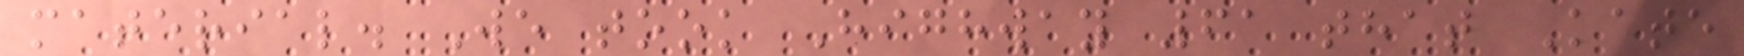material. We took Highway 61 that Kate
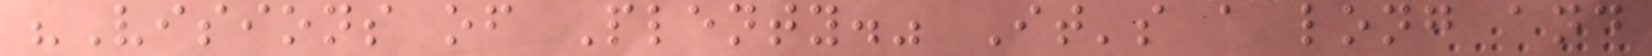"Visions of Plenty." It's a long and
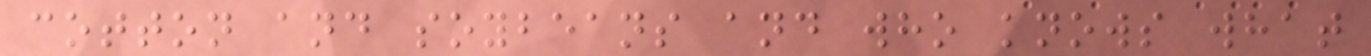cotton and soybeans and who knows what
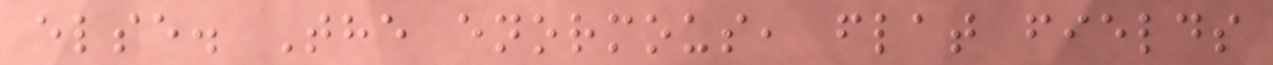else. The enormous, flat fields
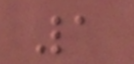1
